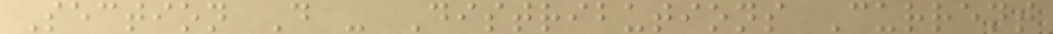Section D - Distributions Current
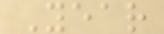Year
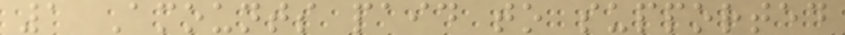1 Amounts paid to supported
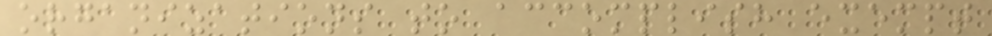organizations to accomplish exempt
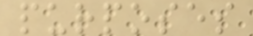purposes
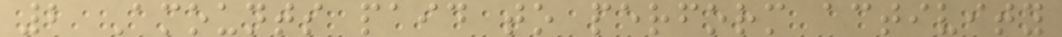2 Amounts paid to perform activity
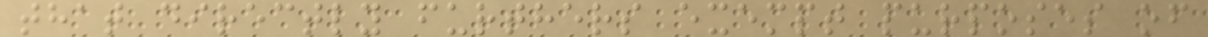that directly furthers exempt purposes of
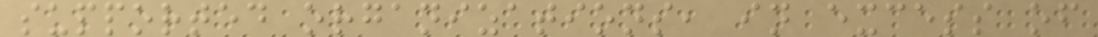supported organizations, in excess of
